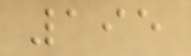195
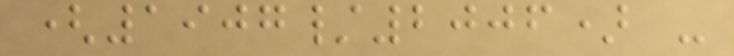(1907/2006) -
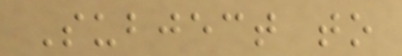Subject to
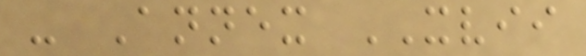- Annex XVII
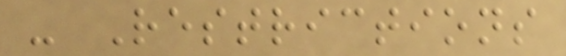- Restrictions
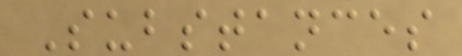Substances
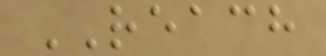REACH
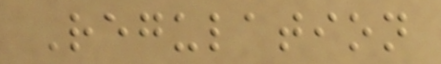Regulation
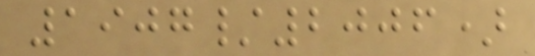1907/2006)
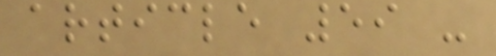article 59 -
